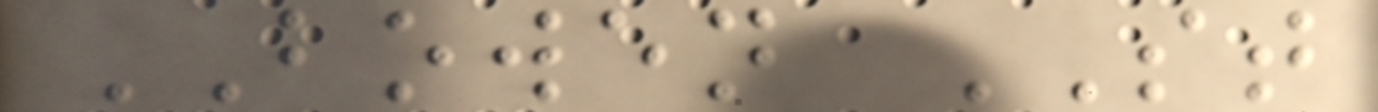BOWEN ST
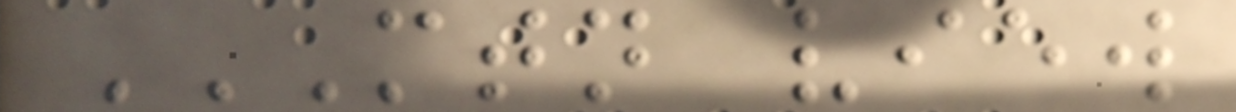MTN VIEW
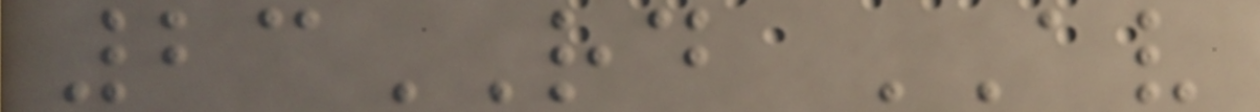23RD AV
